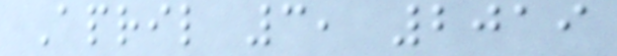April 3, 2019
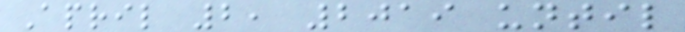April 2, 2019 until
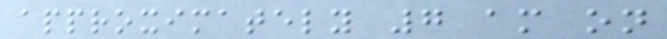approximately 7 am on
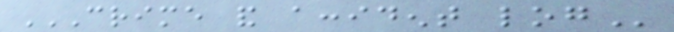CRIME AND ACCIDENT LOG
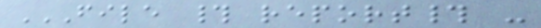FILE # REPORT# -
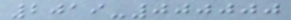2019-000000
